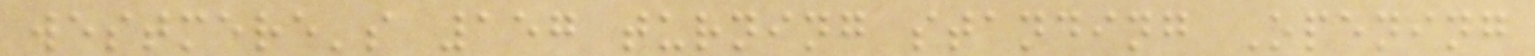westmere's 157 turning standing Opening
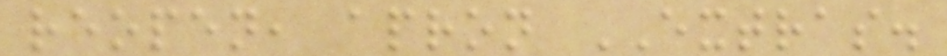reopen, apron EXTRAS.
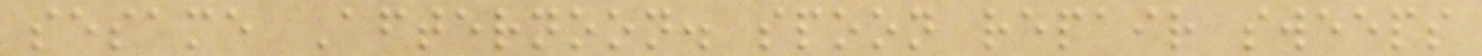sesame Afternoon. spoon repair sweeps
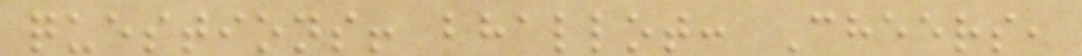questions! bhallot: Cheers,
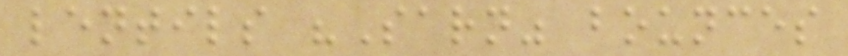lentils "Sarn" bounces
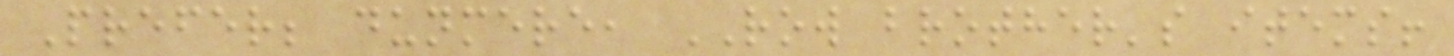Prefer; dunmere, ROW brother's items!
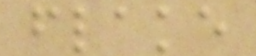flake
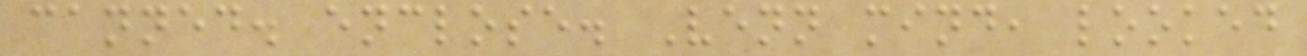canned. enclose. Venn mind, looked
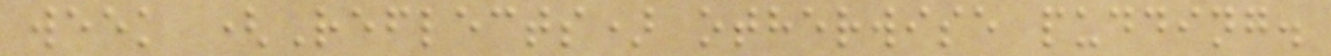week (Reflects) otherwise pudding.
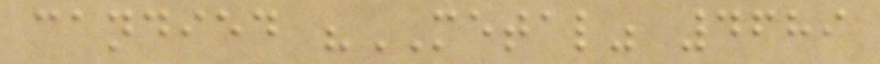candied "METAL" 4689
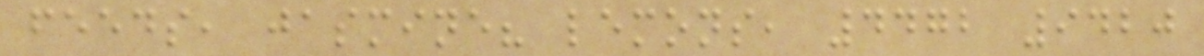feeds, jasmine? lemons, 4472 9420
